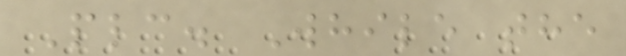Plc. While the
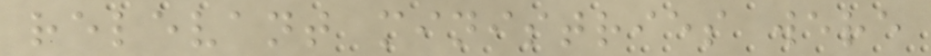relevant ministries were
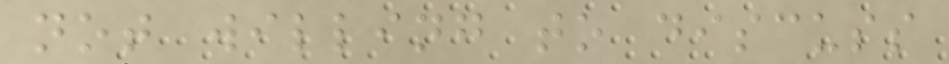not willing to discuss
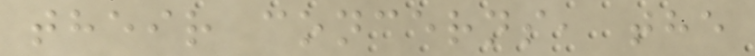their concerns, the
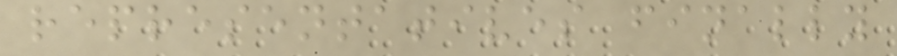representatives finally
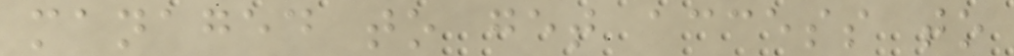managed to get access to
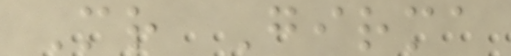Mr Girma
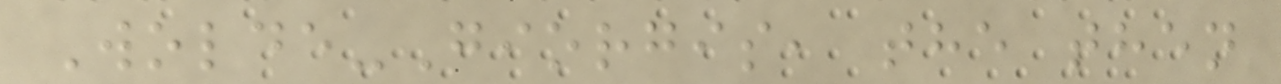Wolde-Giorgis, the then
